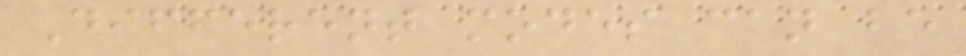Different modes can be
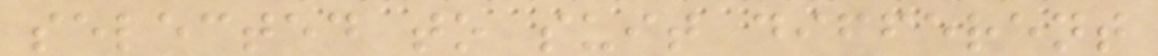selected to suit different
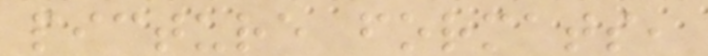picture formats,
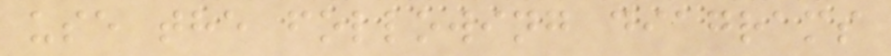use the following diagrams
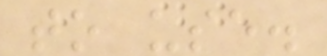to use.
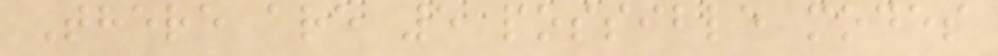There are 5 possible modes
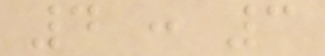4 : 3
